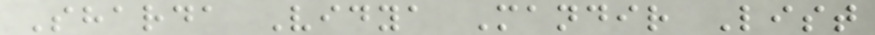Sharda Vidya Mandir List
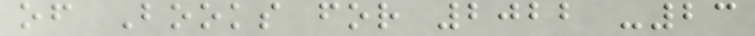of Books for 2022 -23
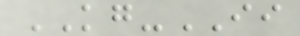KG-II
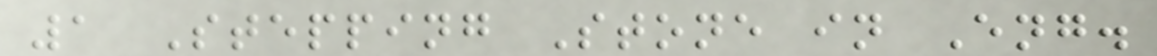1 Stepping Stone in Eng.
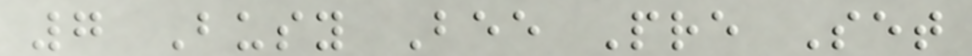7 Busy Bee Pre Set
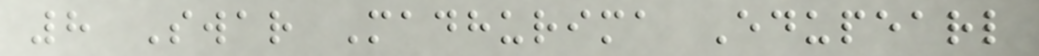8 Swar Madhurima Edupearl
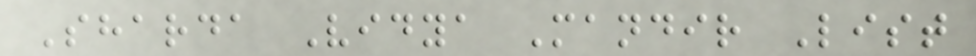Sharda Vidya Mandir List
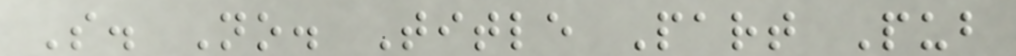S. No. Title Part Pub
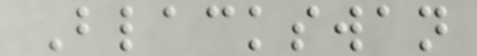Blackswan
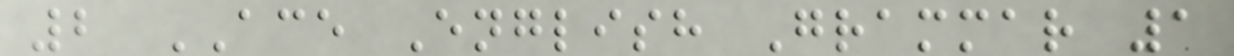2 ACE English Grammar 1
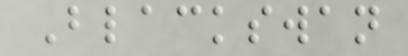Blackswan
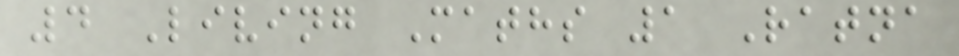4 Living Maths 1 Ratna
